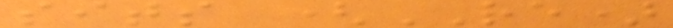sits (RE)
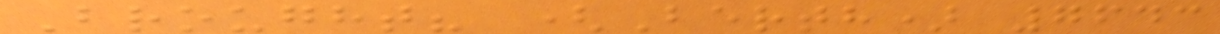Brought? (Berth) 7643
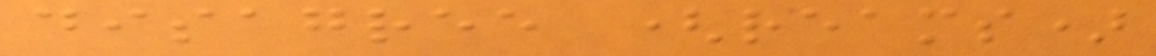disagree (reams)
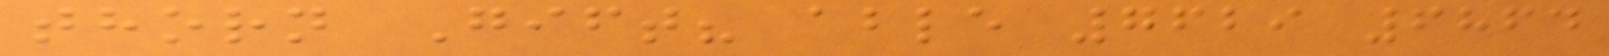thorn Gift? able 7629 6864
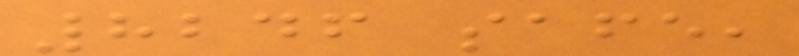8246 safe,
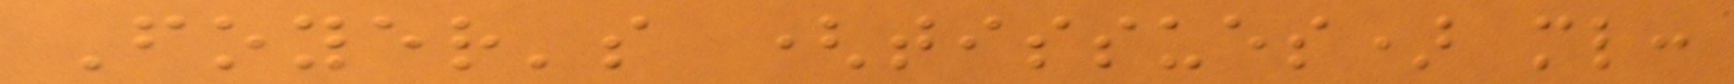Foyer's (tissues) ml:
